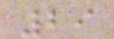29
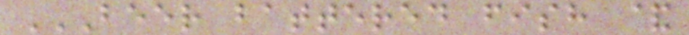BEER BATTERED FISH &
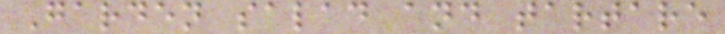Garden salad and tartare
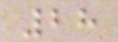28
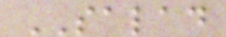SALAD
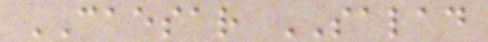CAESAR SALAD
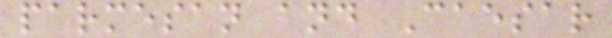parmesan and Caesar
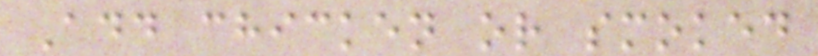Add chicken or smoked
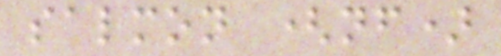salmon (nf)
